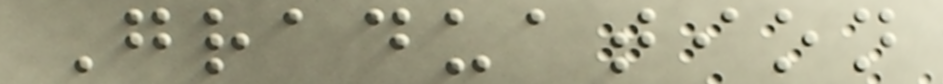Graduation
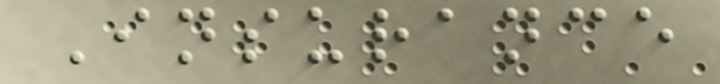Insurance
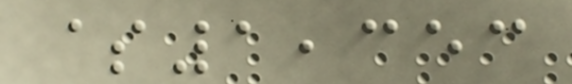$1,353
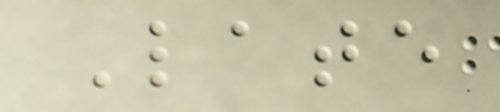Late
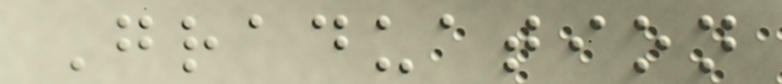Graduation
